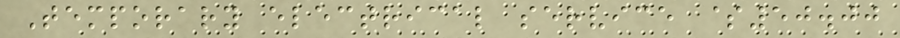Temporary electrical service $50.00
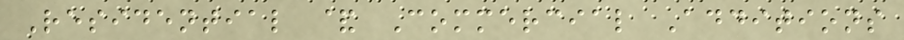Residential & Commercial Additions
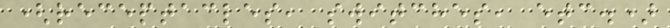(receptacles, switches, etc.)
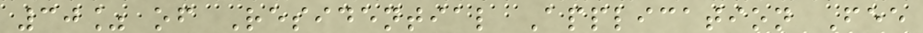30% of Residential Application Fee
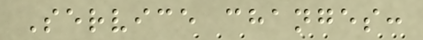Service changes:
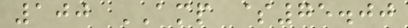100 AMP $75.00
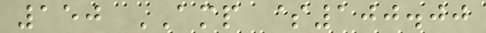150 AMP $100.00
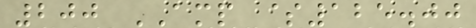200 AMP $125.00
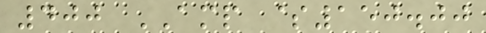400 AMP $150.00
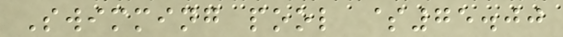Swimming pool $75.00
